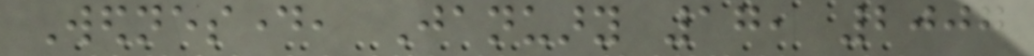Wednesday, January 17, 2007
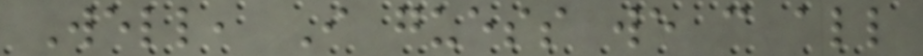Well, I guess we can all
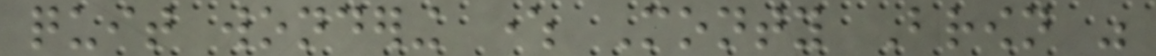quit wondering where Monty Brown was
